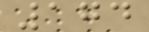174
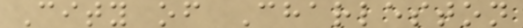City of Charleston
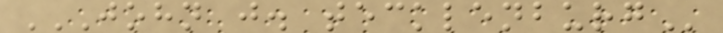JOHN J. TECKLENBURG
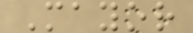Mayor
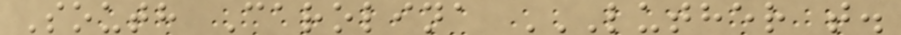South Carolina LUTHER T.
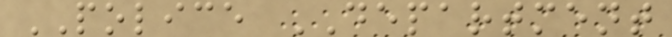POLICE DEPARTMENT
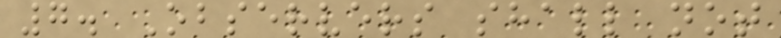7. Observers shall not
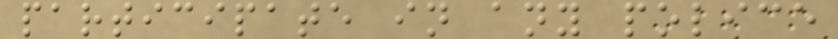participate in any police
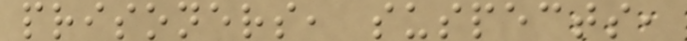prisoners, suspects,
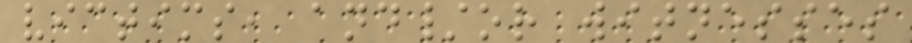victims, and/or witnesses
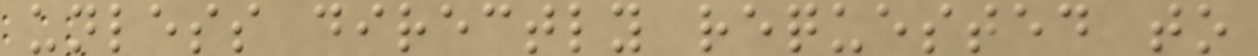unless directly requested to
